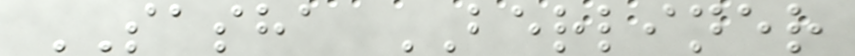SASHA BERLINER
